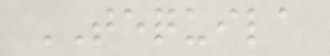TEQUILA
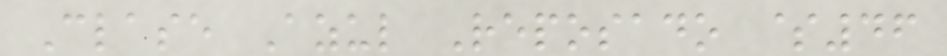Clase Azul Reposado $46
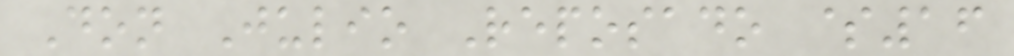Don Julio Reposado $16
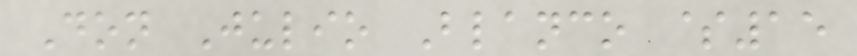Don Julio Blanco $15
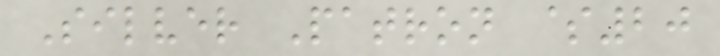Silver Patron $20
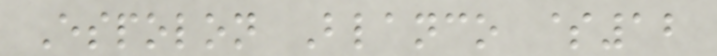Espolon Blanco $12
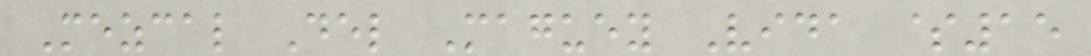Mezcal Del Maguey Vida $15
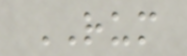RUM
